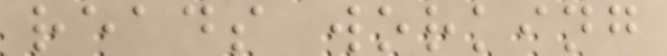reads working
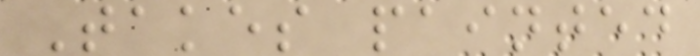Takes painted
